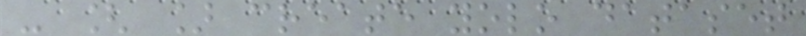- [ ] create yolo dataset
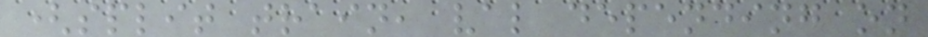(split train, val depending on
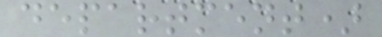department)
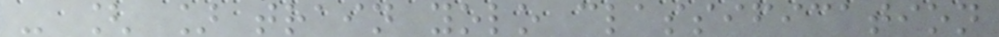- [ ] train yolo classification
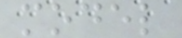model
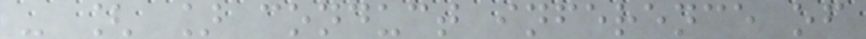- [ ] conduct inference of
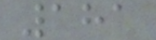181
